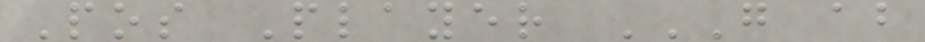Pos Player G AB
